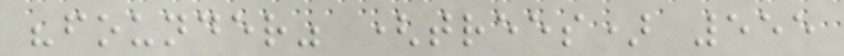"founder" (trees) 555
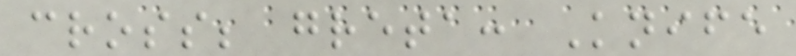cross; greta: Knife
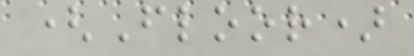(Floor)
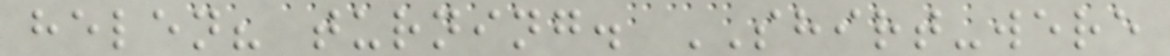helen? turning. SHIRT-were
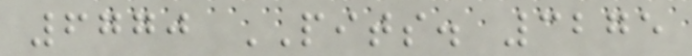6770 PITS. 3275
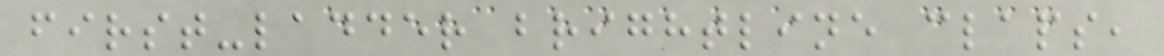first-ladder brightline claps,
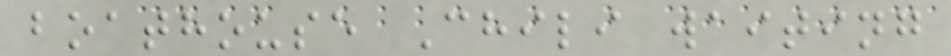boathouse Chili waiting
